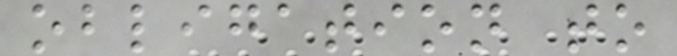obligation to
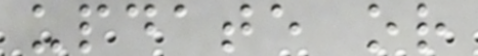update or
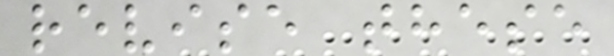revise these
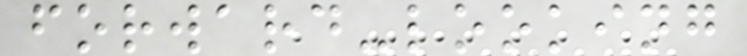forward-looking
